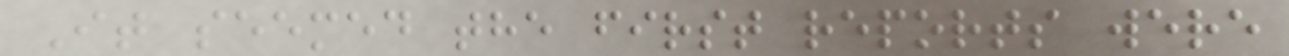It seemed the first reports were
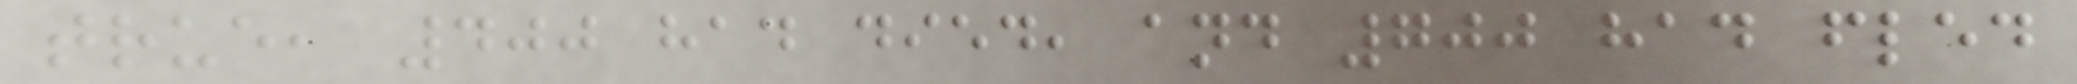true, 400 had died, and 700 had fled
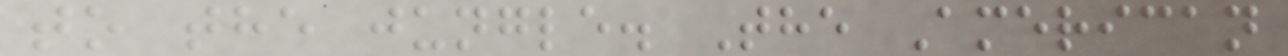to the jungle. The American
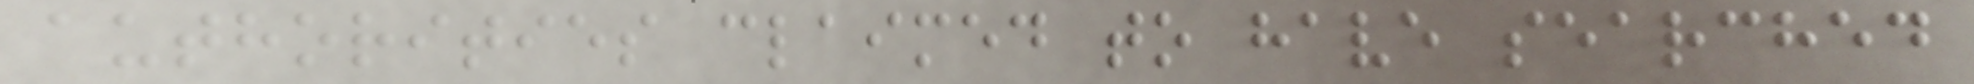authorities claimed to have searched
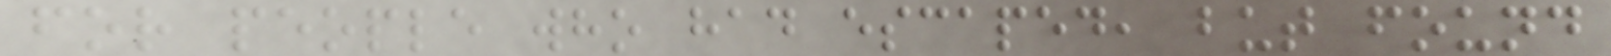for people who had escaped, but found
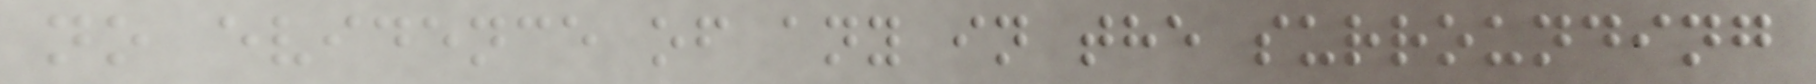no evidence of any in the surrounding
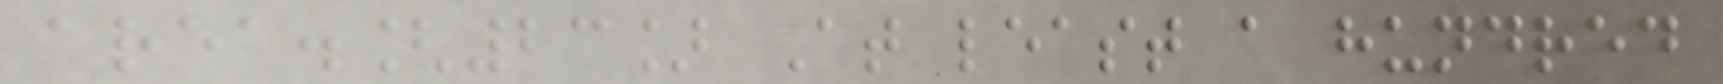area.[23] At least a hundred
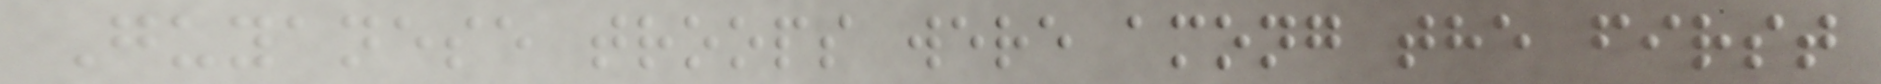Guyanese troops were among the first
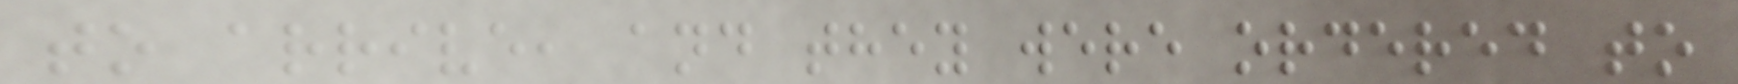to arrive, and they were ordered to
